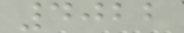4022
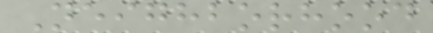Neighborhood
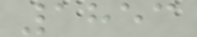1853
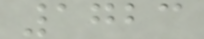1723
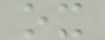ox
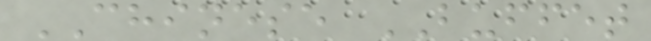CHINESE BUFFET
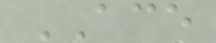ACE
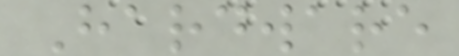Hardware
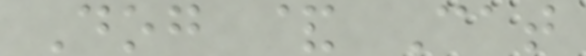Dog & Cat
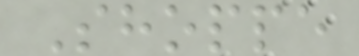Shoppe
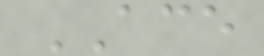ACE
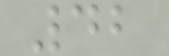42
